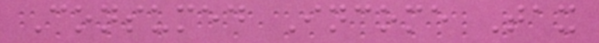Consumed Income Tax
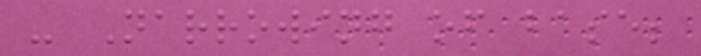- Narrowing of base;
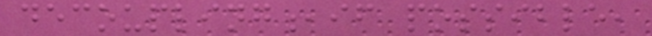decoupling,if possible,
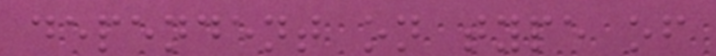dependent on type of
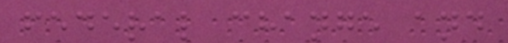federal change and
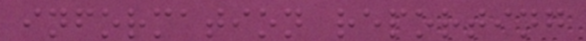information reporting
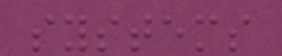systems
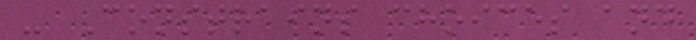- Constrains choices and
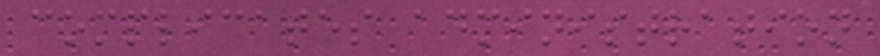complicates administration
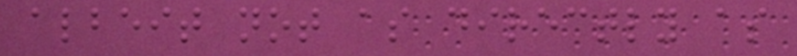albeit not as directly as
